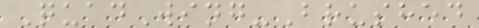QuadWing-Brushed
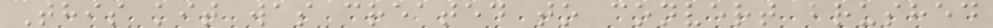This kit was created to convert brushed
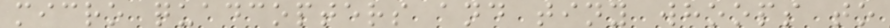micro quadcopters and tiny whoops to
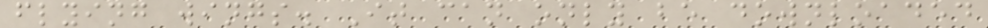flying wings. It can only be downloaded
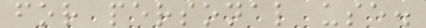for personal use.
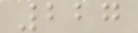227
